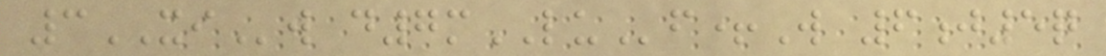3XIw d7mLUf+W 6j5q
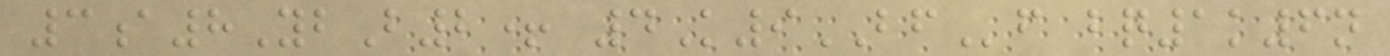3a8YbB2+ 4K9BFf bq1k6n
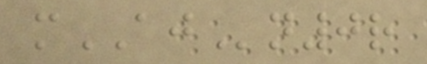mAJn0r
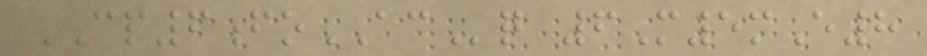CP6foACq 6M5mE8
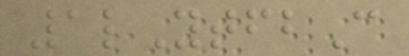1lYtfbC
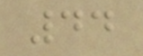44
